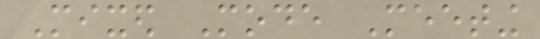Mixed Mode Meeting
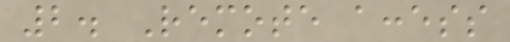2. Remote access
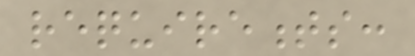requirements:
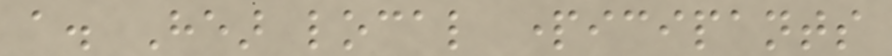a. Hear local participants
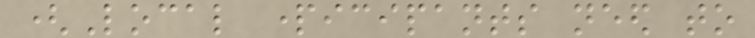(Local participants need to
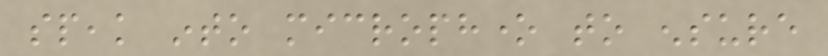speak into microphone to ensure
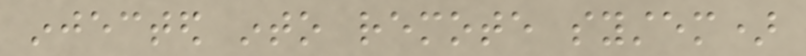injected into remote system)
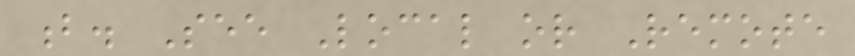b. See Local or Remote
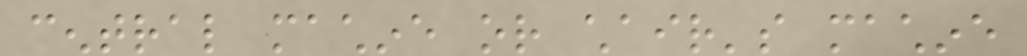central machine or chair's machine
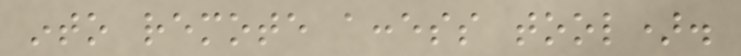into remote access tool).
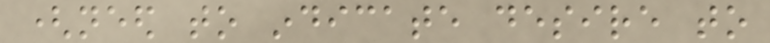(need to indicate desire to
